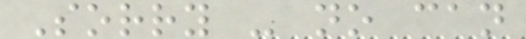Sorry - no can
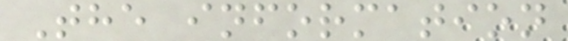The information
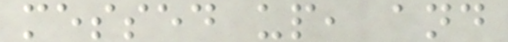messed up, and
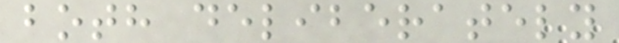both deliberately
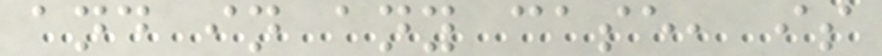and in any case, is
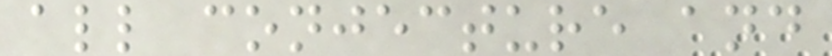all conjecture and
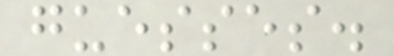guesses.
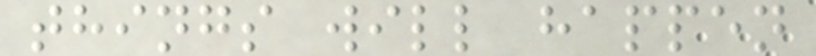things will happen
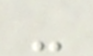-
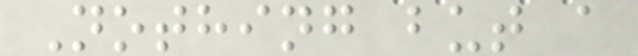Nothing but a
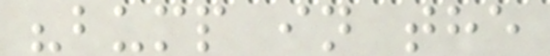"bump in the
